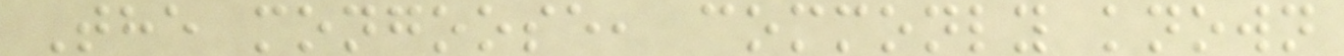The mongoose, commonly known
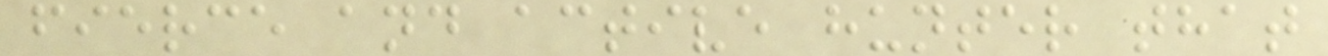fierce and active hunter that
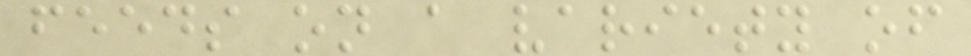feeds on a variety of
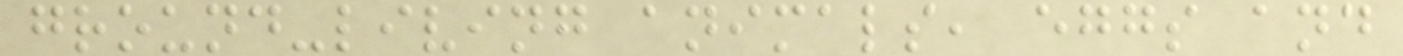ground-living animals, eggs and
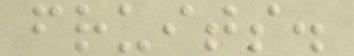fruits.
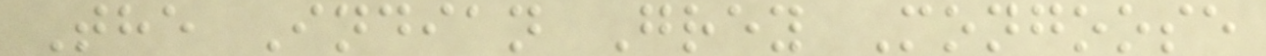The Indian Grey Mongoose
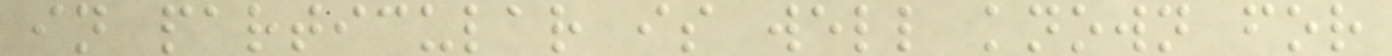in particular is well known for
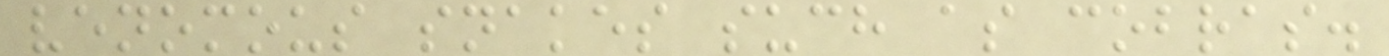venomous snakes such as cobras.
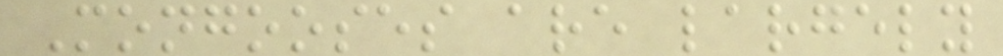Mongooses are largely
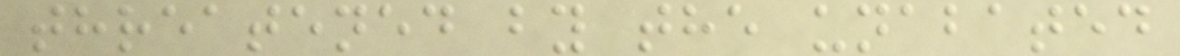threatened by the unabated
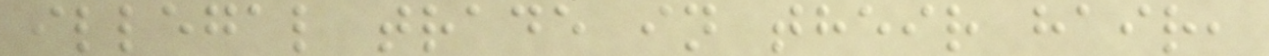illegal trade in their hair,
